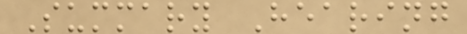Summary Hearing
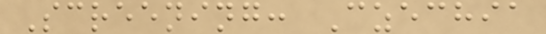Screening: Czechia
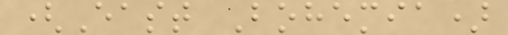(East Bohemia)
